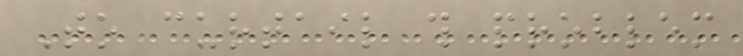To curtail this problem
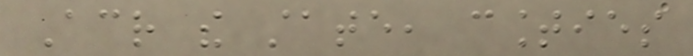Across the state, counties
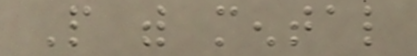People with mental
